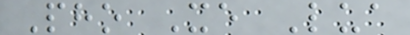Pho Xe Lua
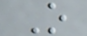O
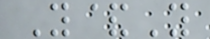Y&Y
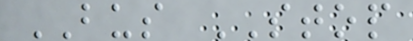BUS STOP
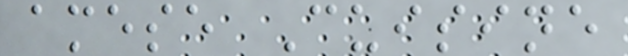amese Cuisine
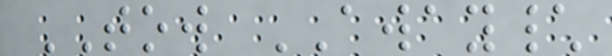TOW AWAY\
